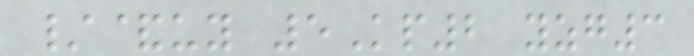/&uy 5Kp2 yzg3
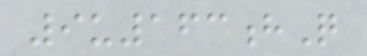9u163hQ
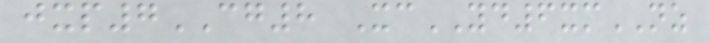jxp7CG8 XcYD6xmNZ
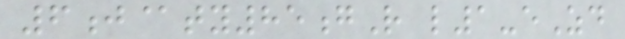6j@ty85gR l1-eZd
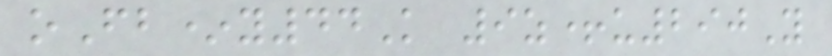oFb*y44K 9z+u290Y
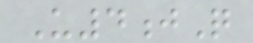U4jQ
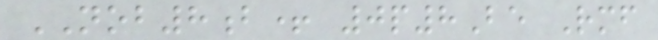NOB8b+ 0p8Be Rmf
